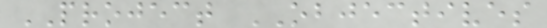PROJECT OBJECTIVES
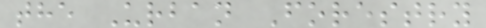the Urban Forestry
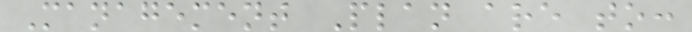Management Plan are to:
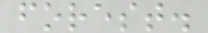forest.
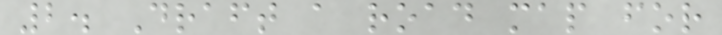2. Draft a road map for
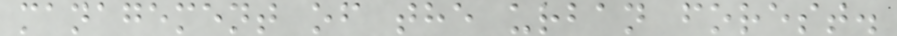management of the urban forest.
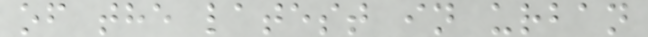of the latest in urban
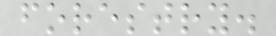forestry.
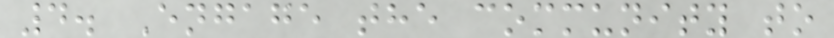4. Engage the community to
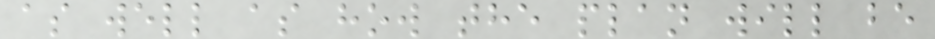as well as how the plan will be
